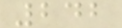242
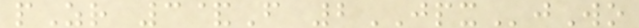pZr 3&F 2JPXjWo
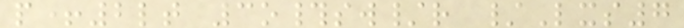p+2lt 3o#sw/r /Lxs7
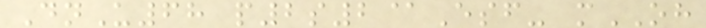DnU68 p2s2@Esf- mOH
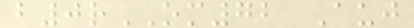b0rOM72 Auj
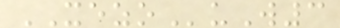XEZOuW3
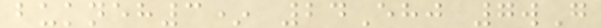bukneh3* 24Ehj 7wG
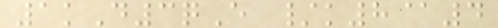1kD3qE /k8@4
